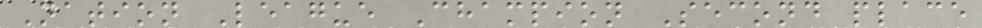Nation League Champion Second place
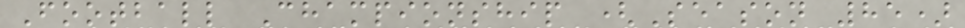Football Championship (Season 85)
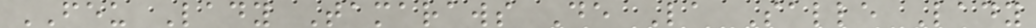FEU Lady Tamaraws De La Salle Lady
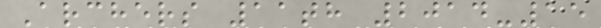Archers 11th 2014-15
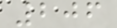206
